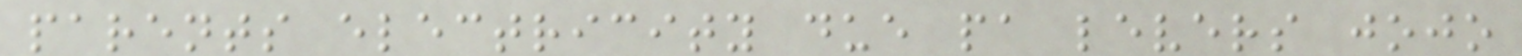parents electricity due pa levers jojo
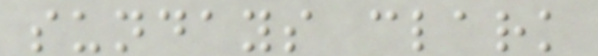sundays clark
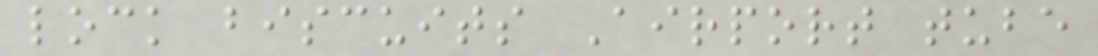lock biscuits Airport tube
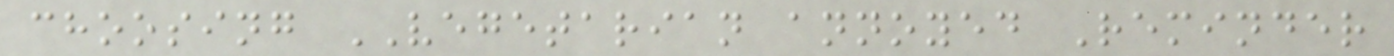choosing VEGETARIAN annoyed Reminder
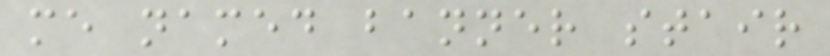me named banner stair
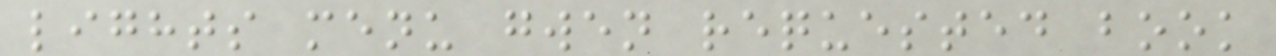lights menu gwen requested book
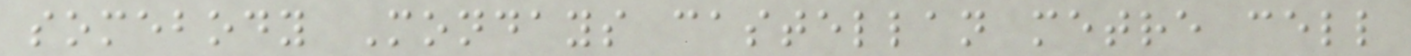somebody Mondays castellan metre cell
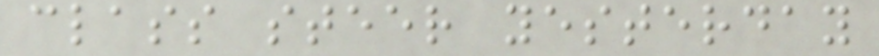class steer yesterday
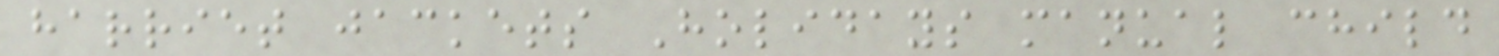harriet jackets Holidays manual child
